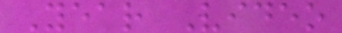Year Video
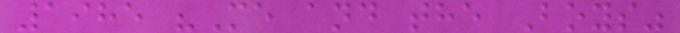1985 "Me and the Boys"
